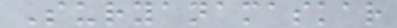Suryanamaskar
